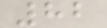82
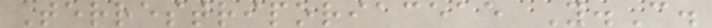Terrestriporiaceae Y.C.
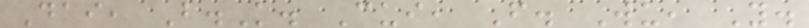Dai, B.K. Cui, F. Wu, Y.
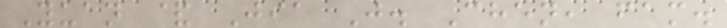Yuan & Jia J. Chen, fam.
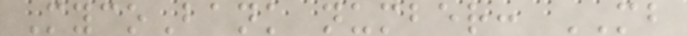MycoBank number: MB
